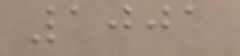1001
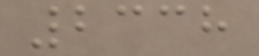2338
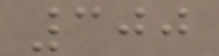300
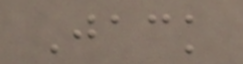Jack
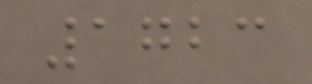1723
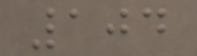104
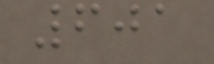601
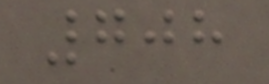708
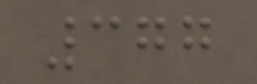377
